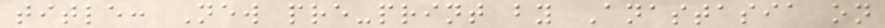title: New pre-print by Anastasia on
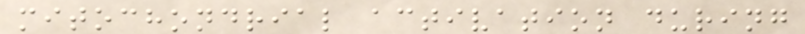mitochondrial activation during
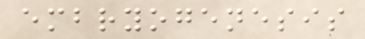embryogenesis
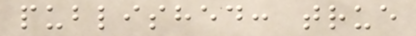published: true
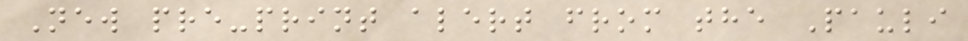New pre-print alert from the Pauli
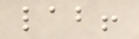lab!
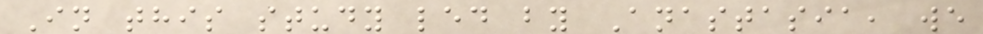In this study led by Anastasia, we
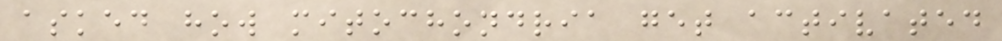asked how mitochondria get activated
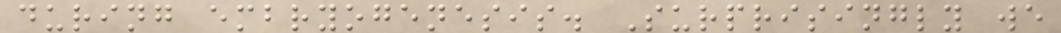during embryogenesis. Surprisingly we
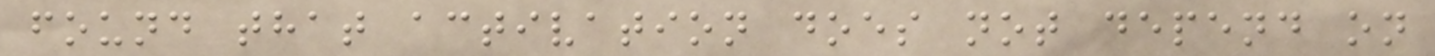found that activation does not depend on
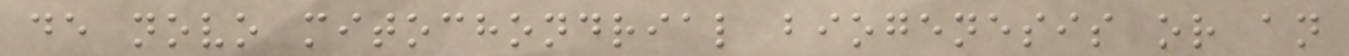de novo mitochondrial biogenesis or an
